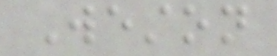Weston
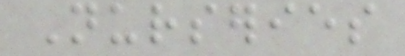Nurseries
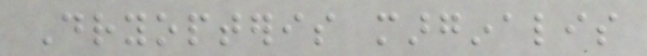Dryopteris marginalis
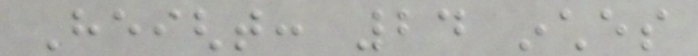Height: 24 inches
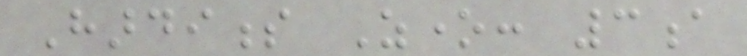Hardiness Zone: 3a
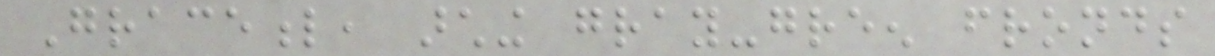Graceful, arching gray-green fronds
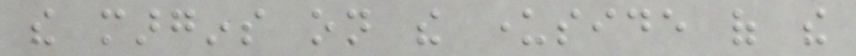the margins on the underside of the
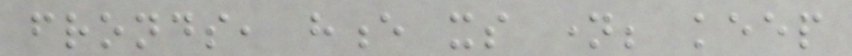fronds, hence its name; keep
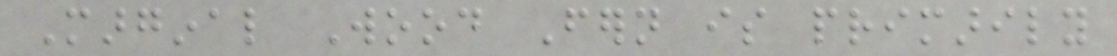Marginal Wood Fern is primarily
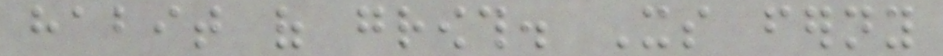habit of growth. Its ferny
